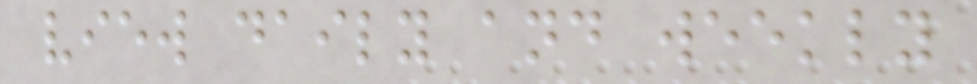view daily and weekly
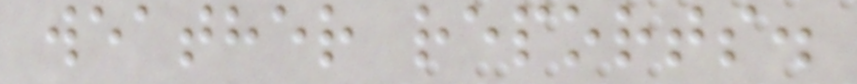weather reports.
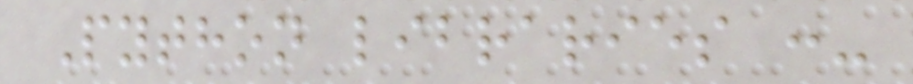Python libraries :-
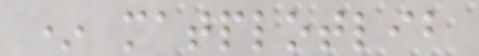* matplotlib
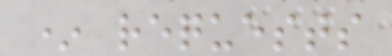* requests
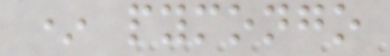* pymongo
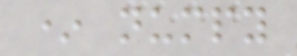* numpy
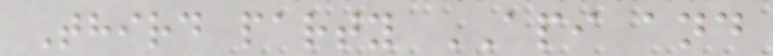Third party API and
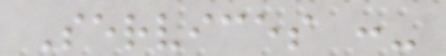Services :-
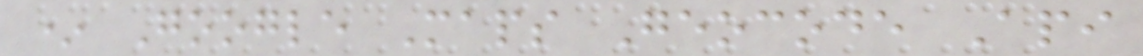* Google Maps Geocode Api
